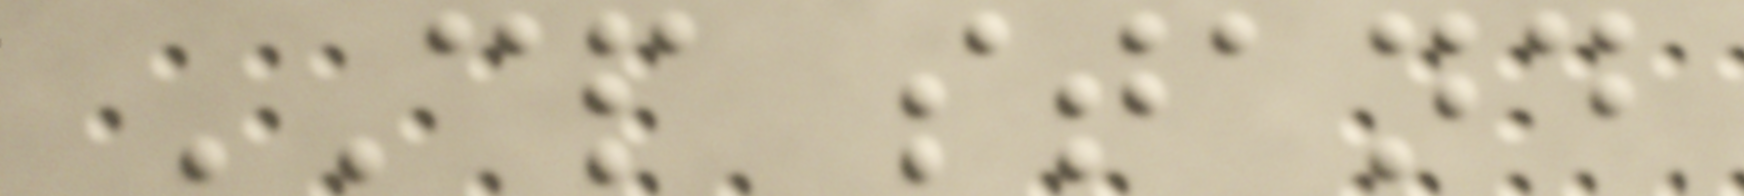CP stand
